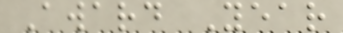Award Year
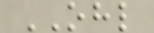OHL
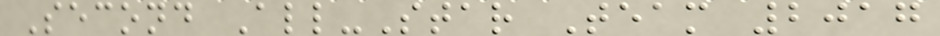Second All-Star Team 2017
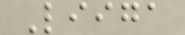Liiga
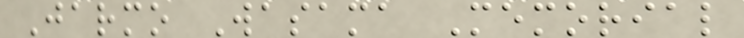Jarmo Wasama Memorial
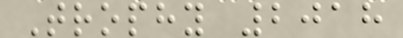Trophy 2018
